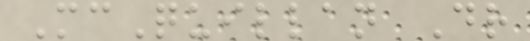McQuillan Dr
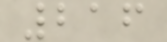216
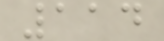114
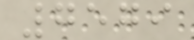7579
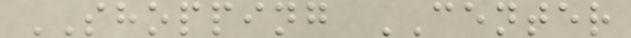SHOPPING CENTER
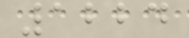1224
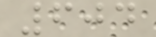604
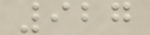927
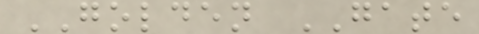GOLDEN GATE
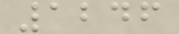1246
